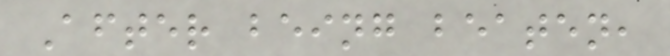After being beaten,
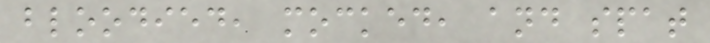bloodied, mocked, and spat
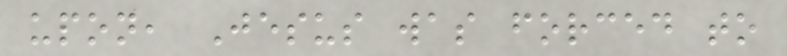upon, Jesus was forced to
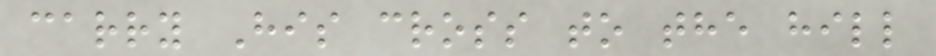carry His cross to the hill
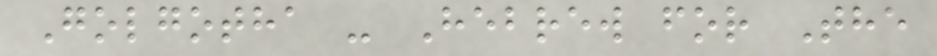Golgotha - Hebrew for The
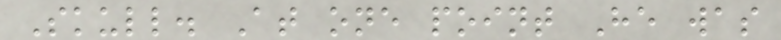Skull. At one point He was
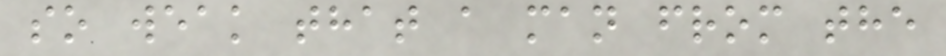so weak that a man from the
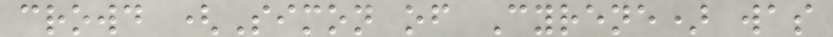crowd (Simon of Cyrene) was
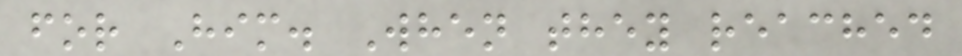for Him. When they reached
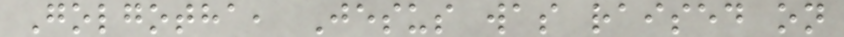Golgotha, Jesus was raised on
